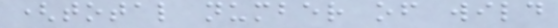(total number of wild
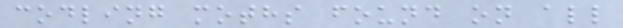codling moths found on all
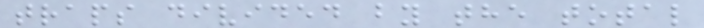traps divided by the total
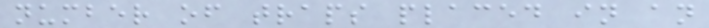number of traps placed in an
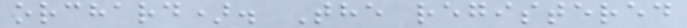orchard). The registered
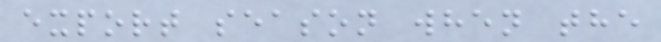export season when the
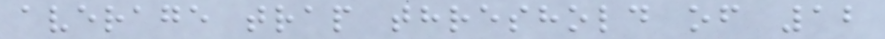average trap threshold of 12
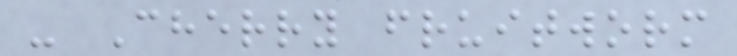- Cherry fruitworm
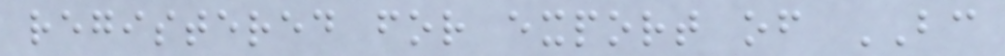registered for export of BC
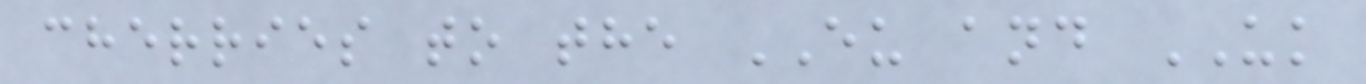cherries to the EU and UK
